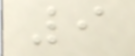9
